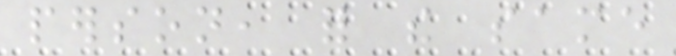person, for the same
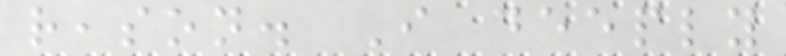reason. I deeply
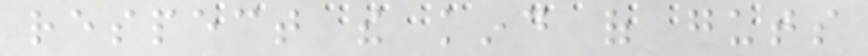respect the kind of guts
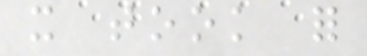it took for
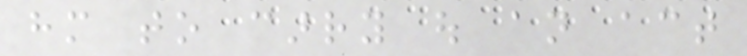him to carry out an act
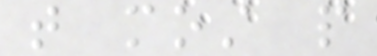that most people
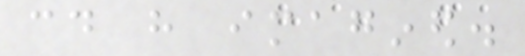could have imagined.
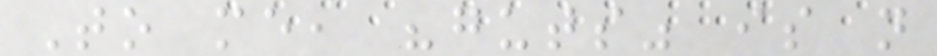To me, "guts" is not
